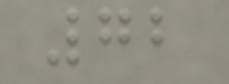72
